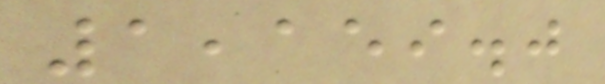1,159.0
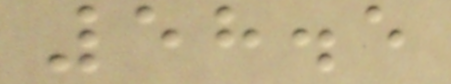58.5
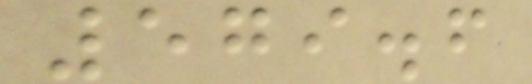579.6
